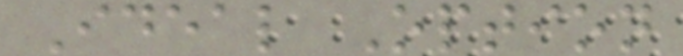Ideal Option
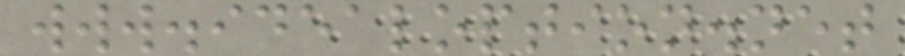www.idealoption.net
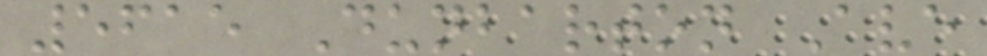5615 Dunbarton Ave
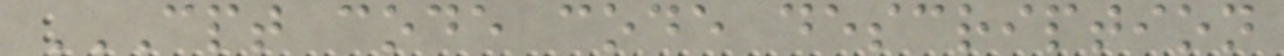CPT CODE CODE DESCRIPTION
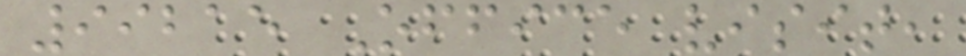99215 Office visit,
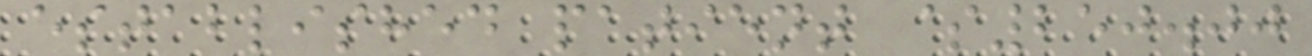established patient $250.00
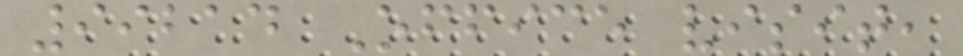99214 Office visit,
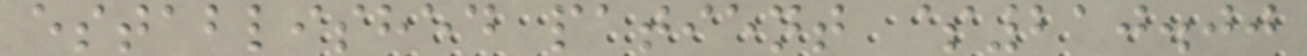established patient $210.00
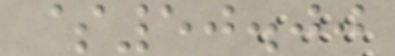$50.00
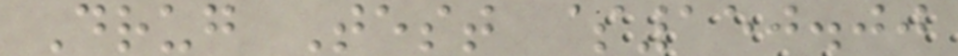Drug Test $150.00
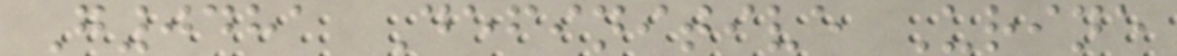G0481 Definitive Urine
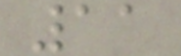11
